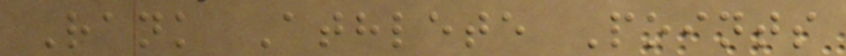Rank Athlete Points
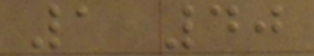1 40
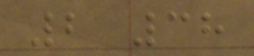2 38
